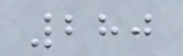280
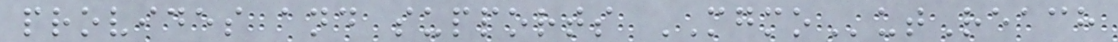provides and supports MGMOutReach
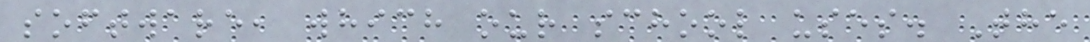software, which our school uses. The
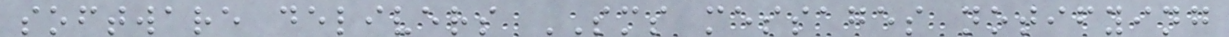software delivers SMS messages notifying
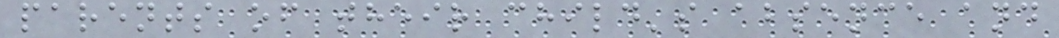parents of their child's absence and
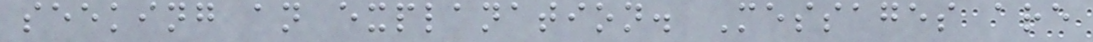seeking an explanation. Messages are
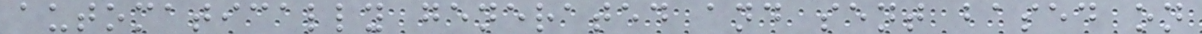automatically generated and sent based on
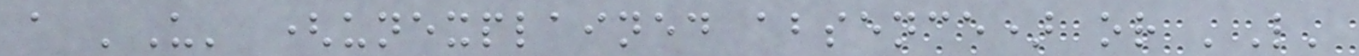a 'U' (unexplained absence) or 'L'
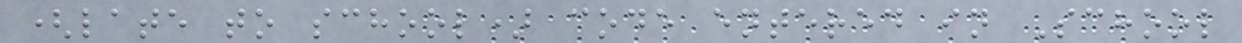(late to school) code entered in School
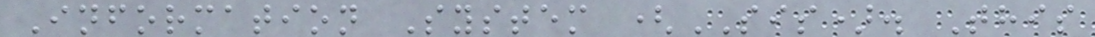Information System (SIS). This
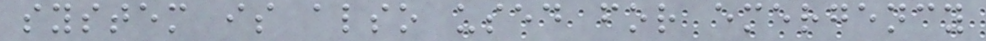system is also used for emergency
